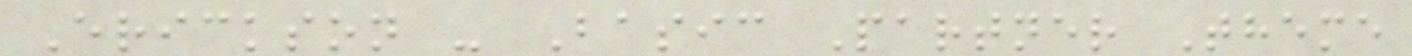Erickson - Basic Partner Theme
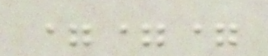===
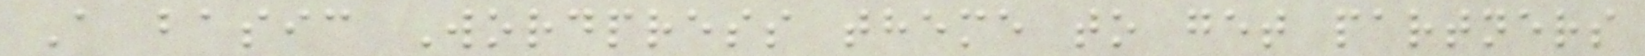A basic Wordpress theme to get partners
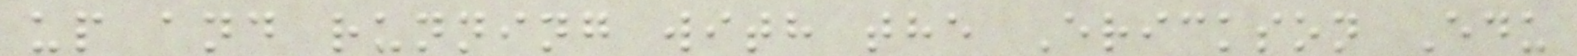up and running with the Erickson Edu
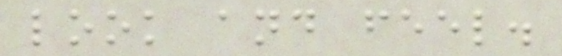look and feel.
